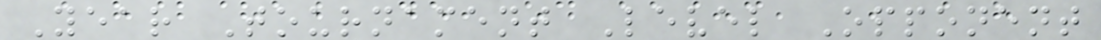Year Tournament Level Opponent
